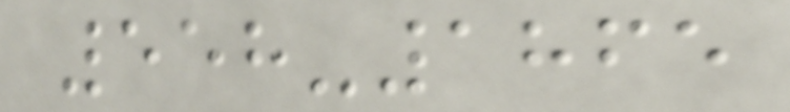558-1865
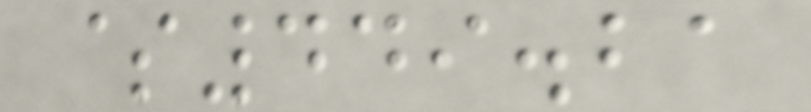$449.21
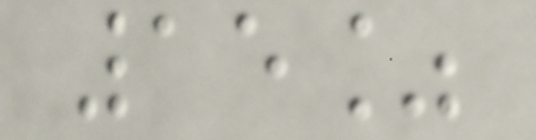15%
